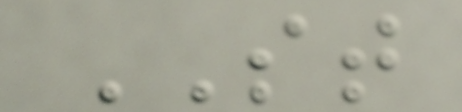ST
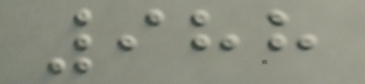988
